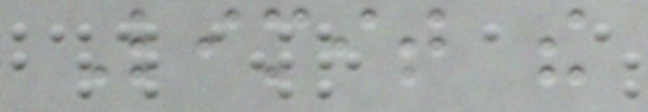Limit the
